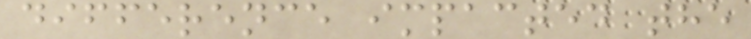difference impacted the
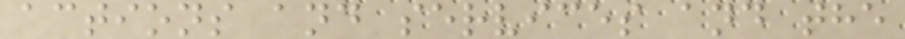actions and services and the
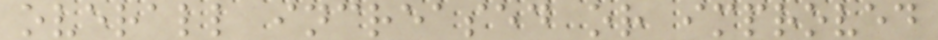overall increased or improved
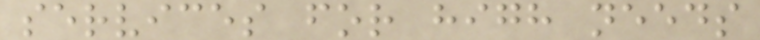services for high needs
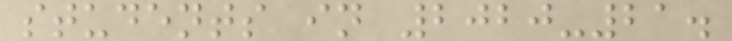students in 2020-21.
